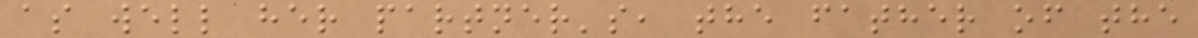as well her partner's, the father of the
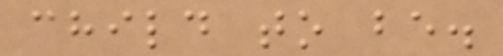child to be.
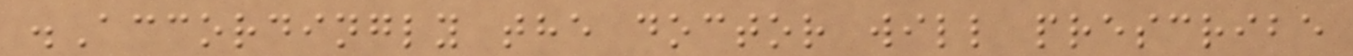.Accordingly the doctor will prescribe
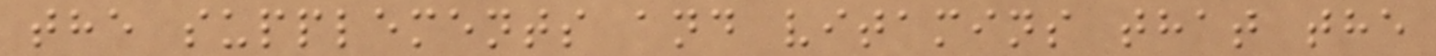the supplements and vitamins that the
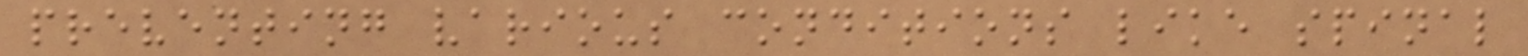preventing various conditions like spinal
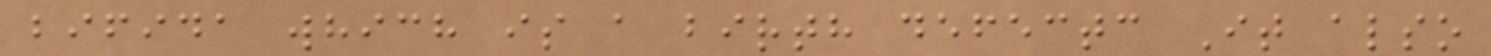bifida which is a birth defectc It also
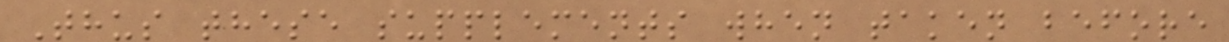Thus these supplements when taken before
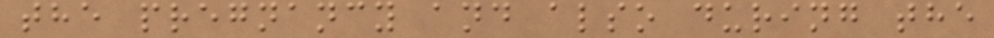the pregnancy and also during the
